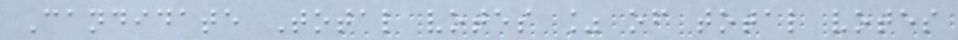Candidate Total votes % of total votes
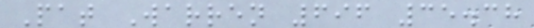Pat Warren 696 35.38
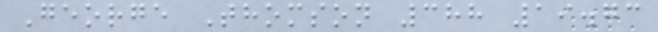George Thomson 388 19.73
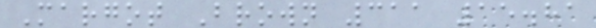Margot Brown 311 15.81
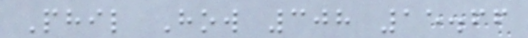Phil How 308 15.66
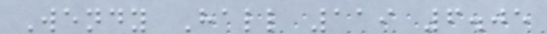Wendy Hall 119 6.05
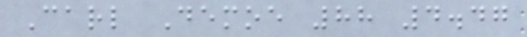Carl Demoe 88 4.47
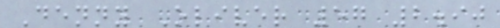Denny Oliver 57 2.90
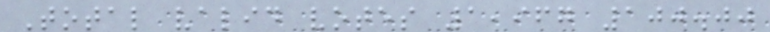Total valid votes 1,967 100.00
